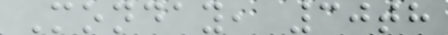Monday, 30th
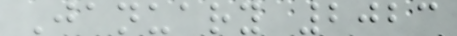January 2023
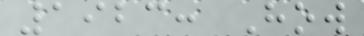1923: How
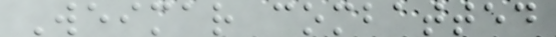Weimar combatted
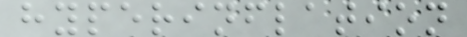hyperinflation
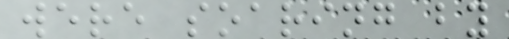were soaring by
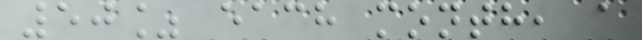50% each month, a
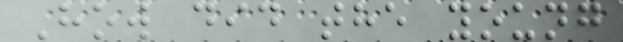How did the young
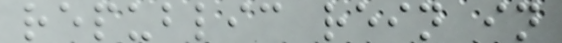republic rein in
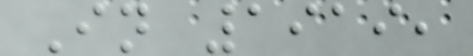In 1919,
